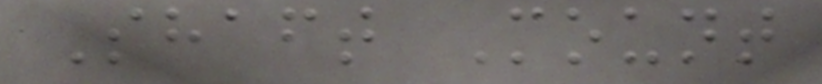Shaft Mount
